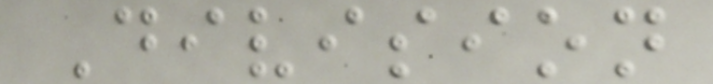Division
